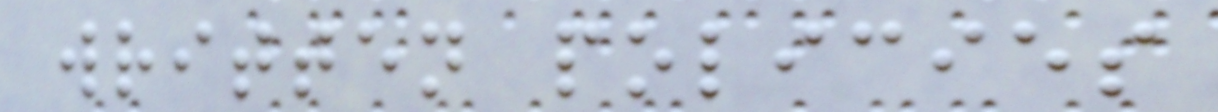written policies
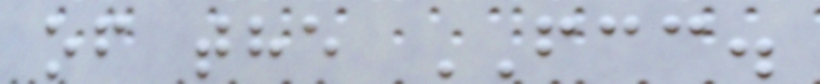of the FCC.
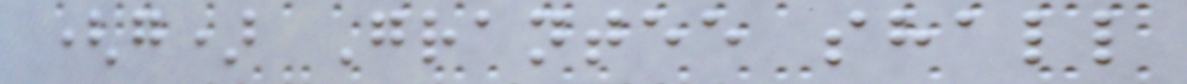(g) Grantee shall
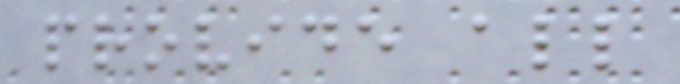provide all
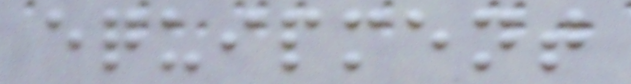equipment
